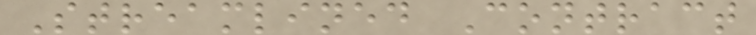Streamlined Contract
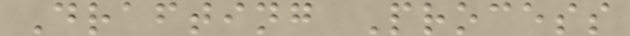Drafting Process
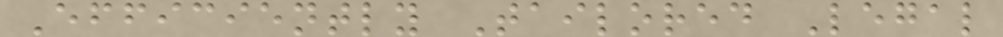Efficiently Tailored Legal
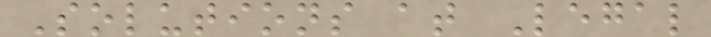Solutions at Legal
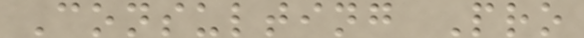Consulting Pro
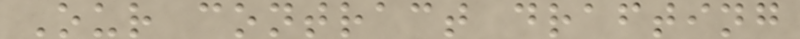Our contract drafting
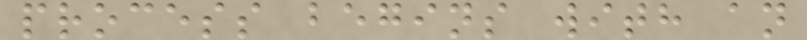process begins with an
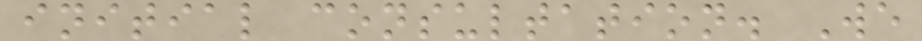initial consultation. We
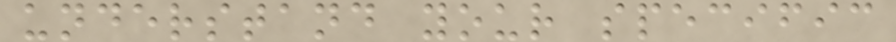understand your specific
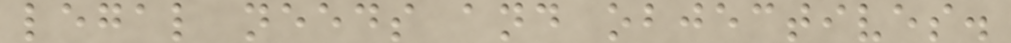legal needs and objectives.
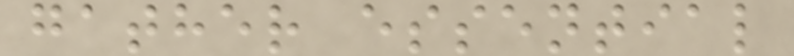gather essential
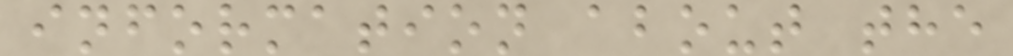information about the
